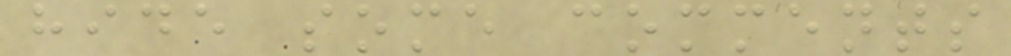hide some comments
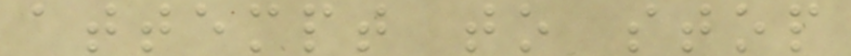attempt to stop
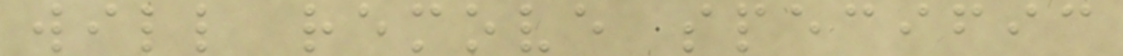will remove specific
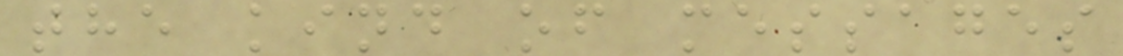the kind of messages
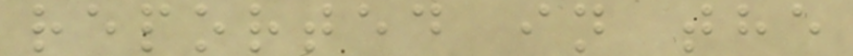reported in the
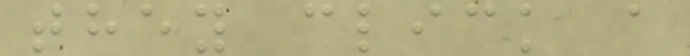they click a
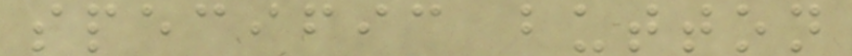specific button
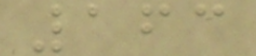163
